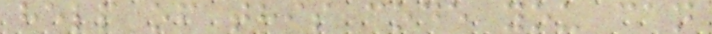help of this code you can
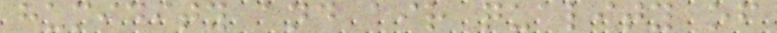humidity and air quality of
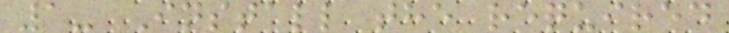1- Install the required
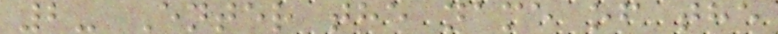2- Enter the name of the
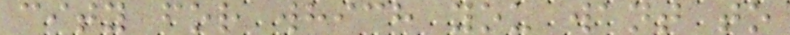city for which you want to
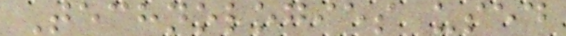Technologies used
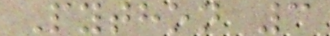Python 3
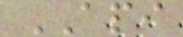API
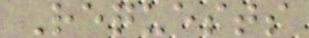Requests
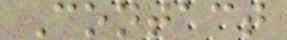Contact
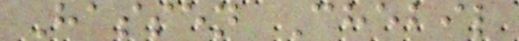Hassen Chebil
